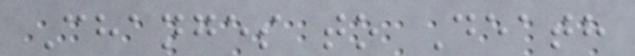Changes to Death
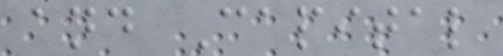and Capital
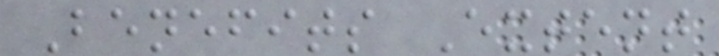Benefits Extent
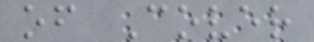of Cover
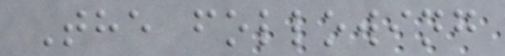The following
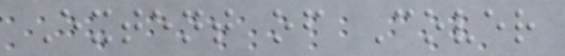Extent of Cover
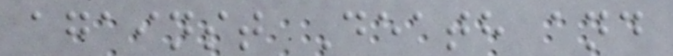against Death and
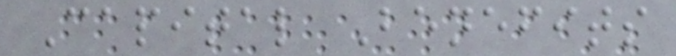Capital Benefits
